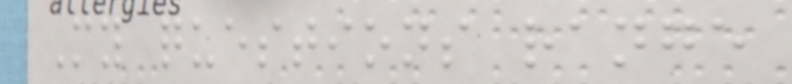My questions range
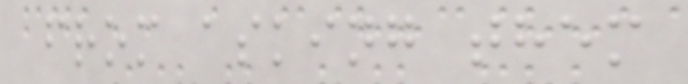from asking them
